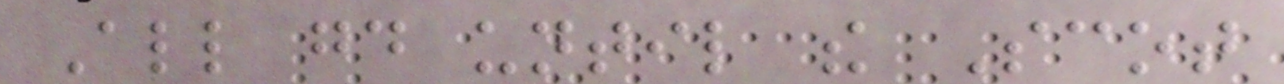All good until the Scot
